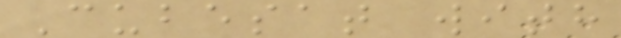Cubesat with
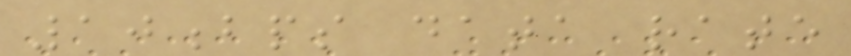10bps data rate
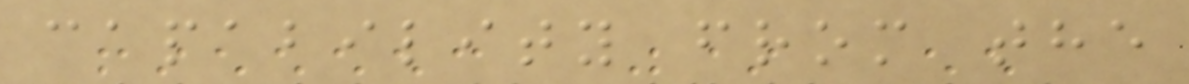capability from the
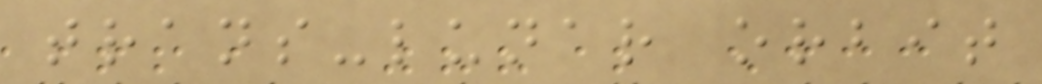trans-lunar orbit
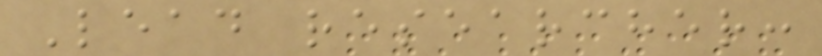Lead researcher:
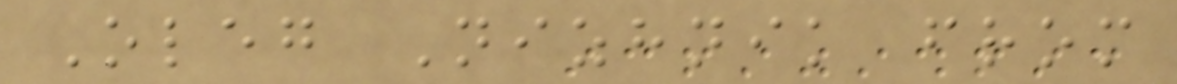Oleg Nizhnik from
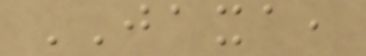JAXA,
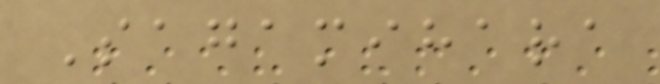Sagamihara
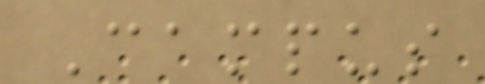Campus
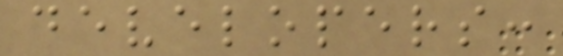developers:
